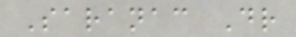Saranac Dr
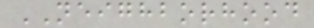NEIGHBORHOOD
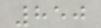850
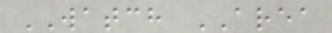WATCH AREA
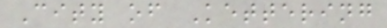City of Kettering
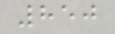850
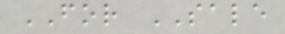FOR SALE
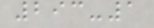293-1
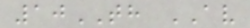10TH AV
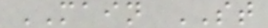MAIN ST
